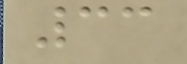33
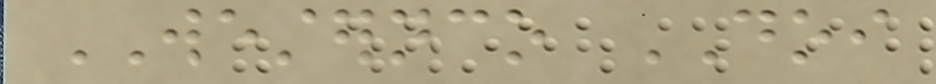WESTERNCO DOI
